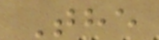The
